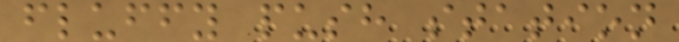fluffy push station
